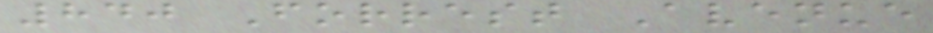840 Forrest Avenue
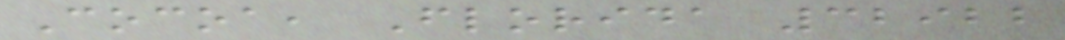Cocoa, Florida 32922
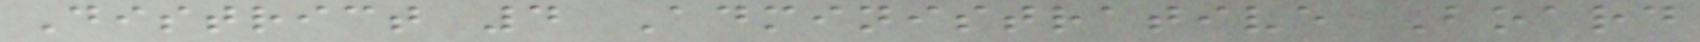District 4 Administrative Board
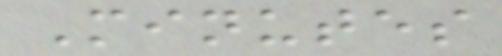Minutes
